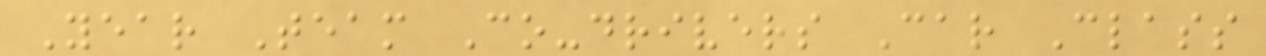Year Team Co-drivers Car Class
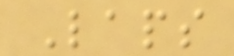Laps
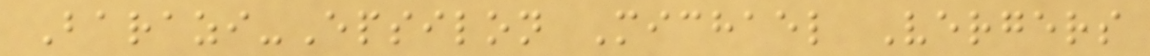Barazi-Epsilon Michael Vergers
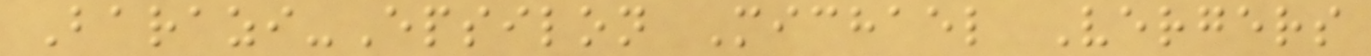Barazi-Epsilon Michael Vergers
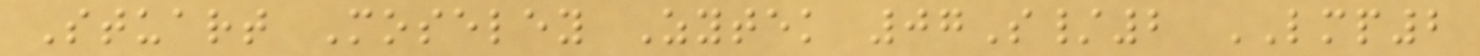Stuart Moseley Zytek 07S/2 LMP2
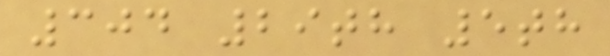304 29th 5th
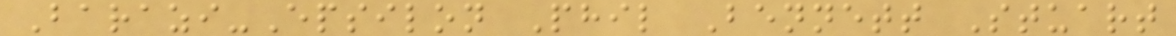Barazi-Epsilon Phil Bennett Stuart
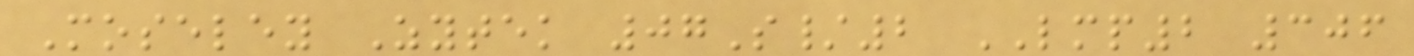Moseley Zytek 07S/2 LMP2 306
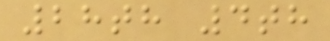28th 4th
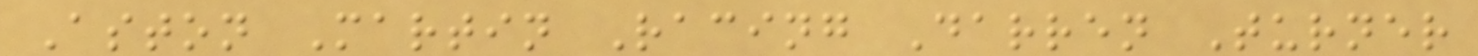Aston Martin Racing Darren Turner
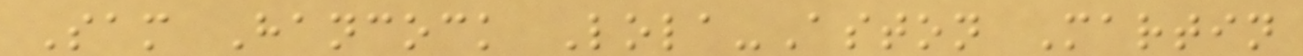Sam Hancock Lola-Aston Martin
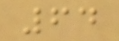64
